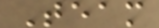Team
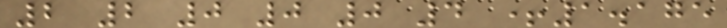2 2 0 0 0 4 +1.175
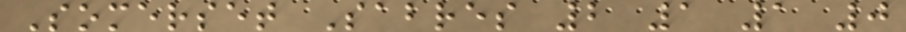Somerset Sabres 2 1 1 0
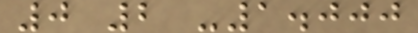0 2 -1.000
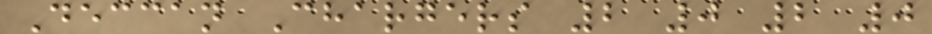Deccan Chargers 2 0 2 0
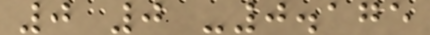0 0 -0.175
